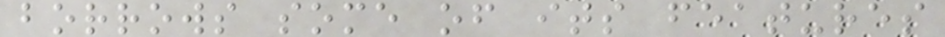borrows some of its features
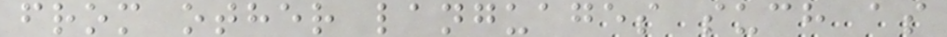from other languages such as
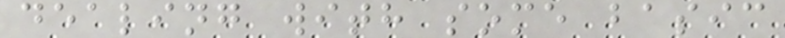dealing with some basic
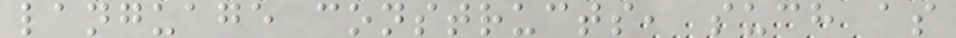language constructs, such as
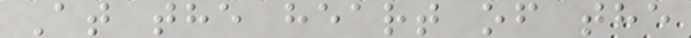At the heart of the
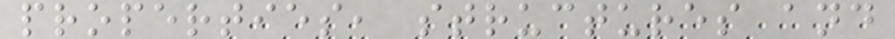properties, structures and
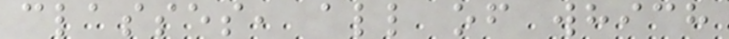classes, all of which
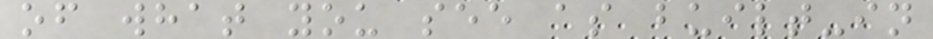of what you see as built-in
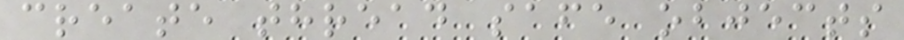create thread safe objects
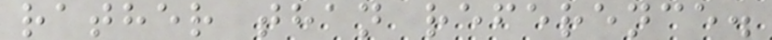rather than reference.
